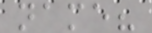name?
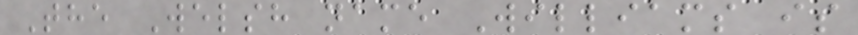The Welsh name Williams is
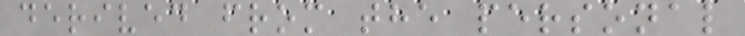derived from the personal
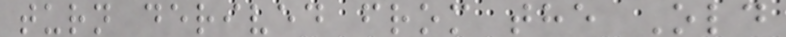turn derived from the Old
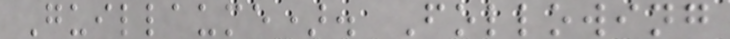Guillaume). Following
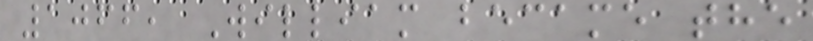1066, William became the
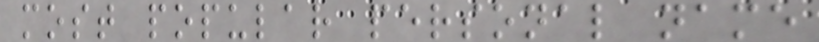most popular personal name
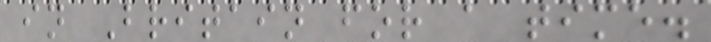in Britain for a time.
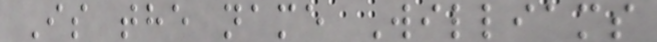Is the name Williams
